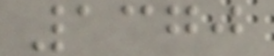1370
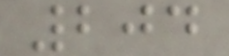204
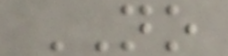NO
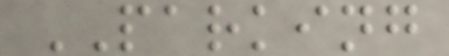PARKING
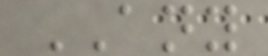ANY
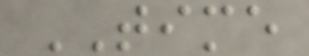TIME
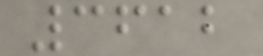3612
